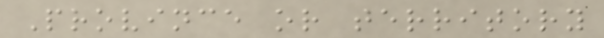Province or territory
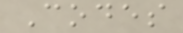Codes
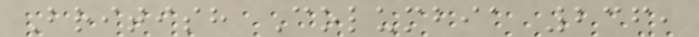British Columbia 236,
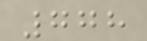778
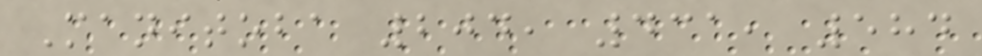Manitoba 204, 431, 584
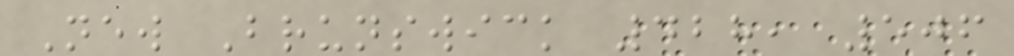New Brunswick 428, 506
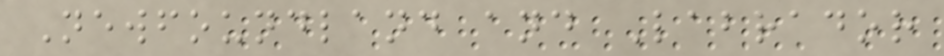Newfoundland and Labrador
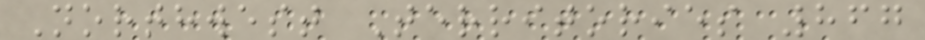Northwest Territories 867
